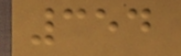354
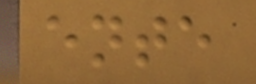ente
